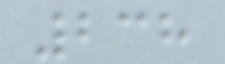238
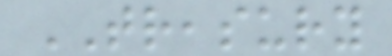TREASURY
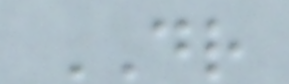DR
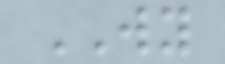WY
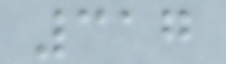317
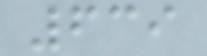639
